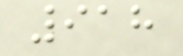918
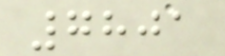7801
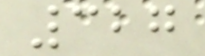327
